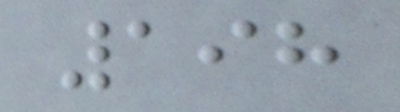198
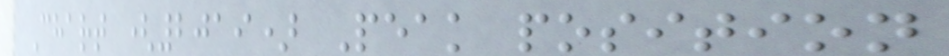Chart (2019) Peak position
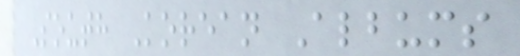South Korean Albums
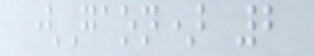(Gaon) 2
